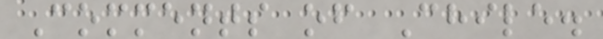Comments of Chile.
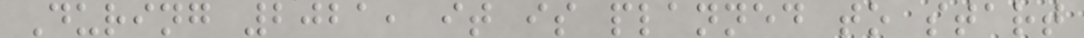During 2021, it is planned to start
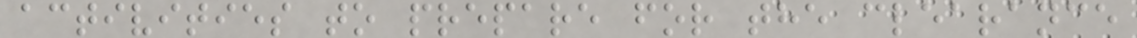activities to prepare for the clearance
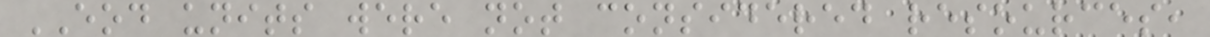EOD units were not considered resources,
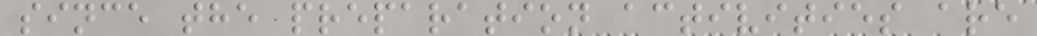since the preparation activities are
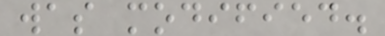was modified.
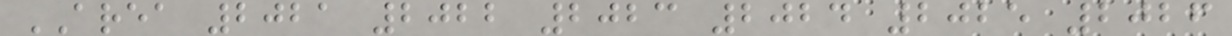AREA 2021 2022 2023 2024 2025 2026
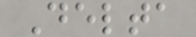Delta
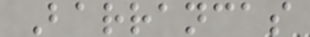Barrancas
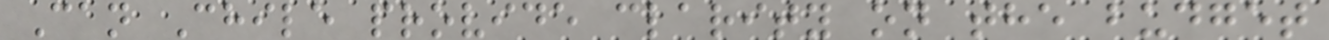Can Chile provide clarity on the budget
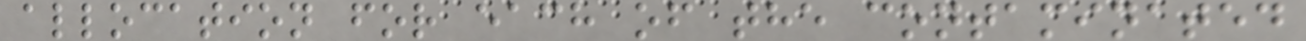allocation for each of the contaminated
